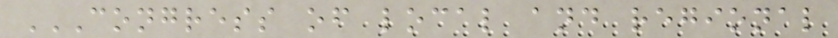CONGRESS OF LOCAL AND REGIONAL
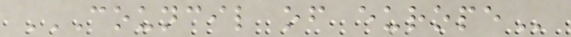COUNCIL OF EUROPE
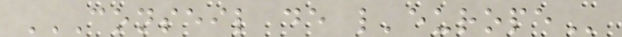CONSEIL DE L'EUROPE
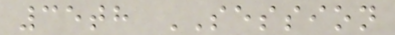35th SESSION
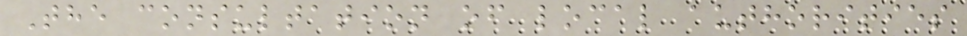The consultation of local authorities
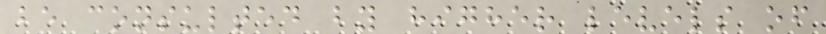be consulted by higher levels of
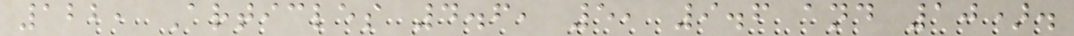122, Articles 4.6, 5, 9.6 and 10).
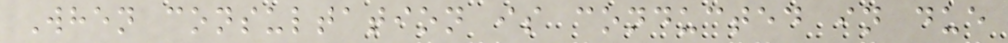When consultation is conducted in due
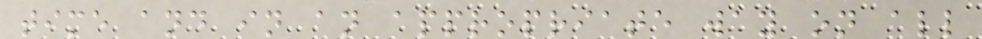time and in an appropriate way on all
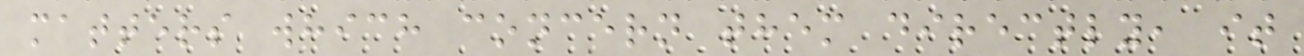matters which concern them directly, it
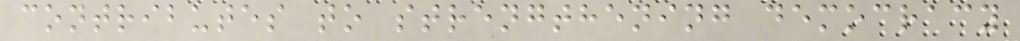contributes to strengthening democracy
